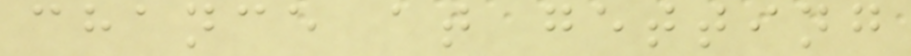chance at getting
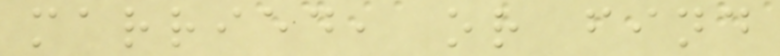married, or find
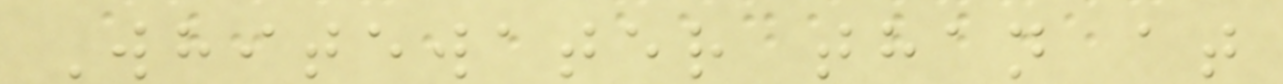Whitewater than at
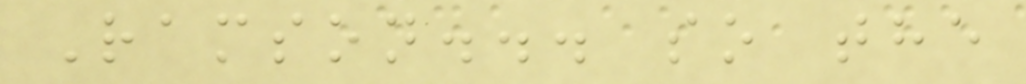Ramson... so the
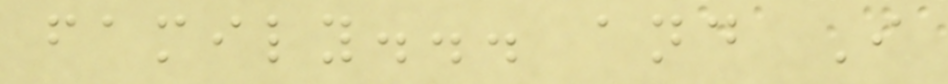family... and I
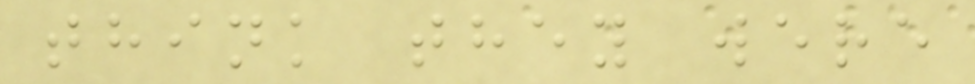think they were
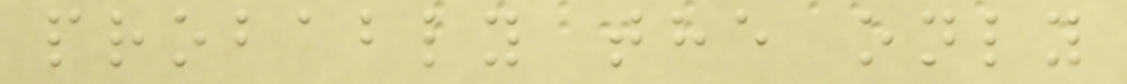probably the only
